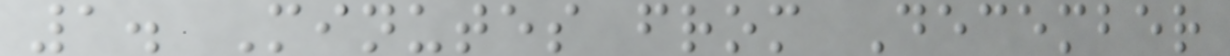1. Minutes from December
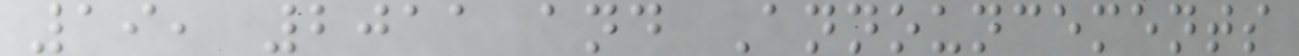19, 2011 and Announcements
